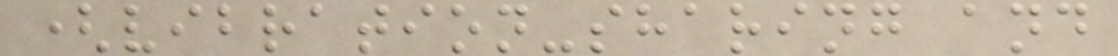(vibration-sharing and
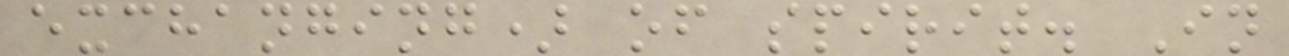exchanging) of spirit. In
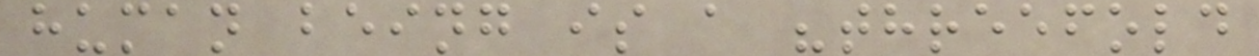human being is a "threefold
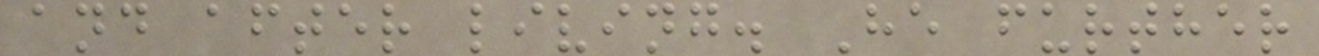and after living. He further
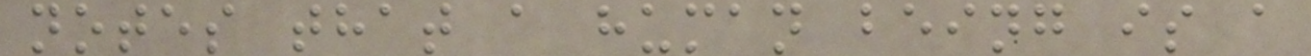notes that a human being is a
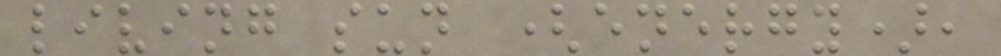living sun (energy),
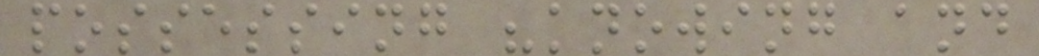possessing "knowing and
